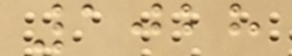1028
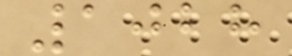1028
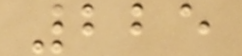225
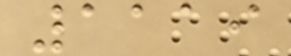1119
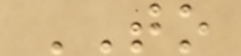TO
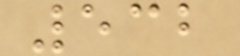532
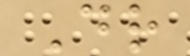Dr
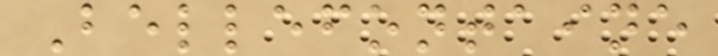Bellefontaine
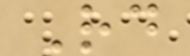Rd
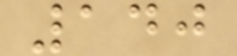140
